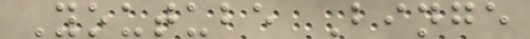Youtube Binge
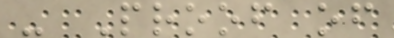- Proof of
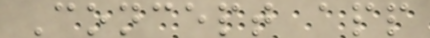Concept app
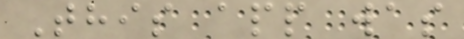This app was
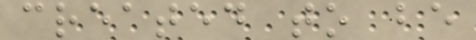created to be
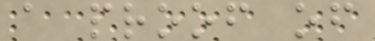a proof of
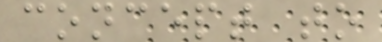concept to
